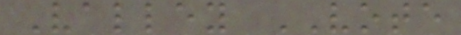Valley VOTE
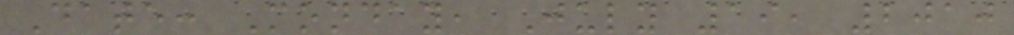Date: Monday, July 19, 2010
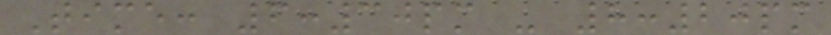Time: 6:30pm - 8:20pm
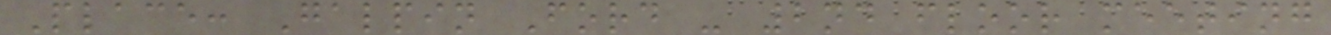Place: Galpin Ford - 2nd floor meeting
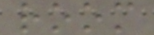room
